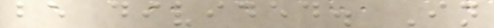be divided. In
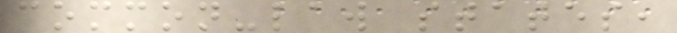common-law states,
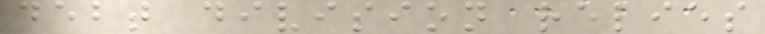debt division relies
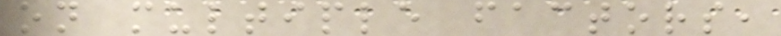on multiple factors,
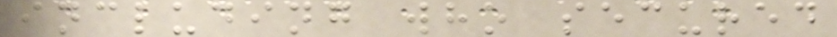including who secured
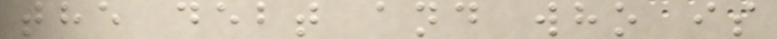the debt and who is
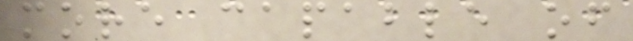more capable of
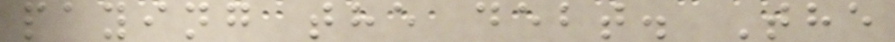paying the debt. The
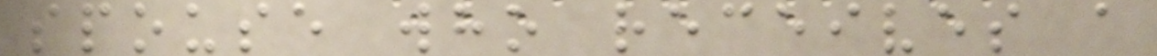spouse who receives a
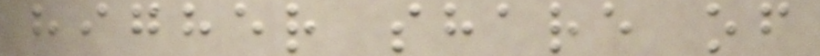higher share of
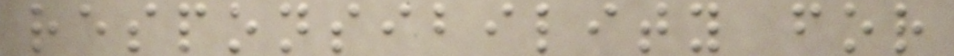responsibility for
